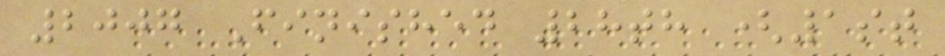2007 Finished 28th (1st
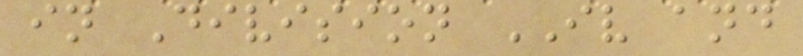in Division IV and
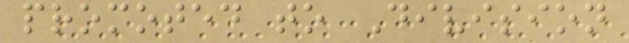promoted to Division
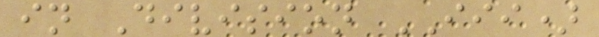in Division III)
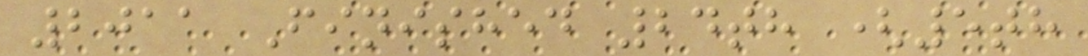2011 Finished 24th (5th
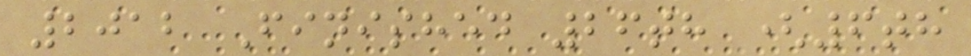2012 Finished 26th (6th
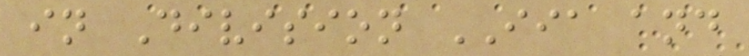in Division IIA and
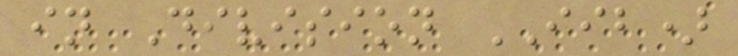in Division IIB)
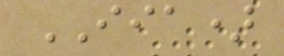IIA)
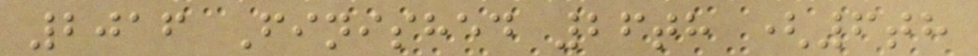2016 Finished 26th (6th
